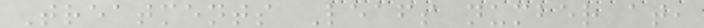Treatments Leafs number at,
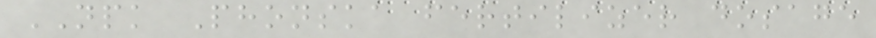NPK Phonska fertilizer dosage
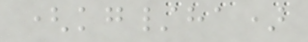(kg/ha)
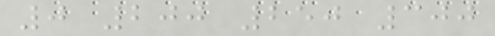0 200 250 300
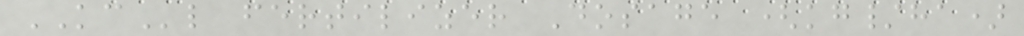KCl fertilizer Dosage (kg/ha)
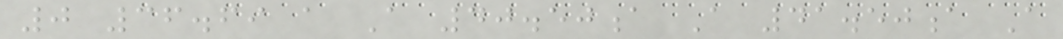0 36.69 a A 40.50a A 41.50a A
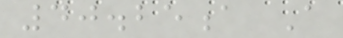40.25a A
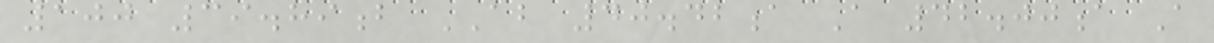100 39.89b AB 40.42a A 42.00a A
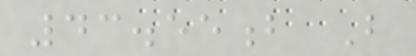43.55b B
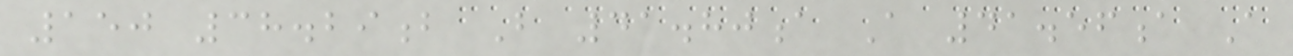150 38.29b B 41.80a A 41.56a A
